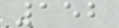152
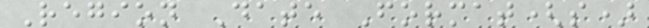Region Date Format(s)
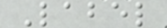Label
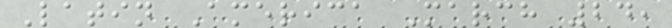Latin America March 24,
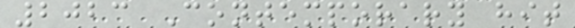2023 Contemporary hit
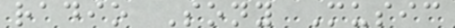radio Sony Music
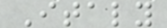Italy
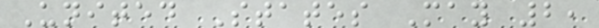United States May 2,
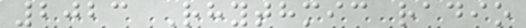2023 Rhythmic radio
